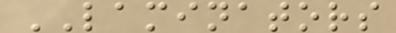LAMINATORS
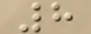8
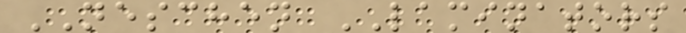NESCHEN LAMINATORS
